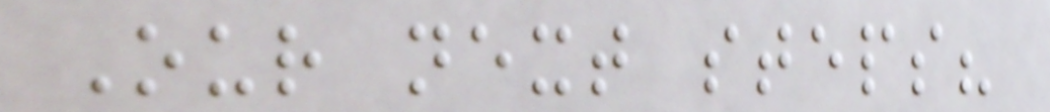Our next steps?
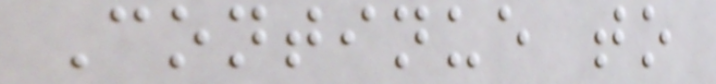Continue to
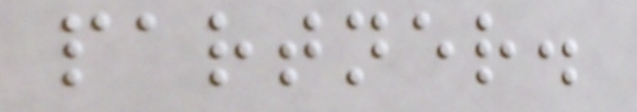partner.
